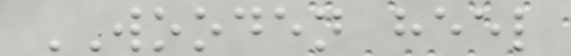WOODEN heel
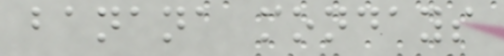banana mondays
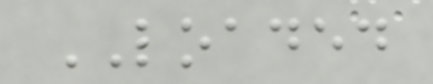LOADED
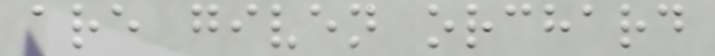are given orchard
